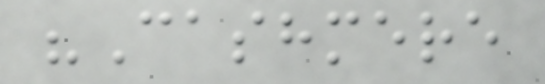"Cashmere
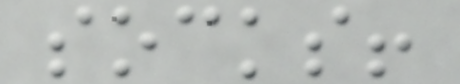socks!
